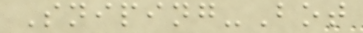Sniping-Bot
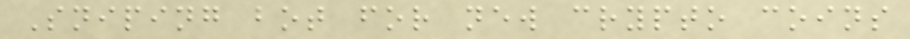Sniping bot for new crypto coins
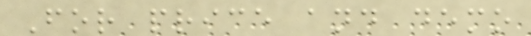For price and demo
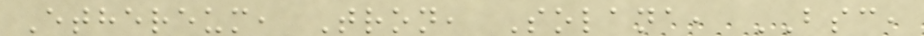Ethereum, Tron, Solana, BSC,
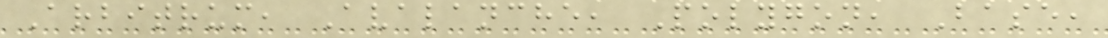Arbitrum, Avalanche, Polygon, Base,
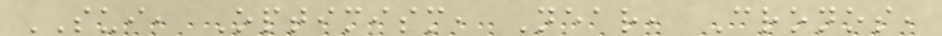SUI, Optimism, Near, Cronos,
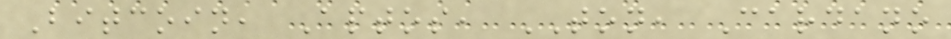Bitcoin, Aptos, TON, Cardano
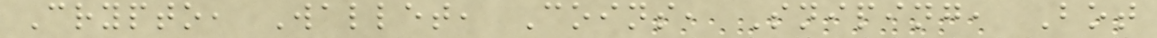Crypto, Wallet, Coins, Sniping, Bot
